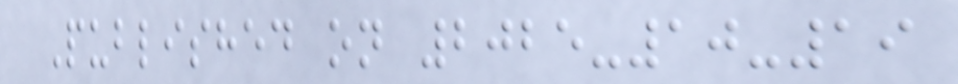Published on 2025-10-19
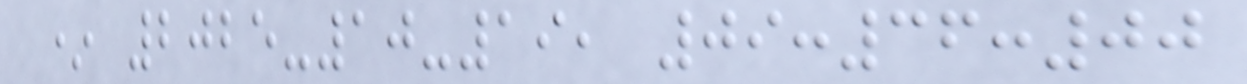* 2025-10-19, 09:36:00
